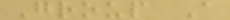Group A
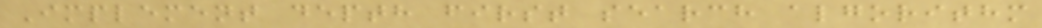Implement depth first search algorithm
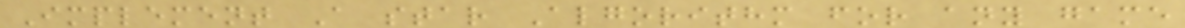Implement A star Algorithm for any game
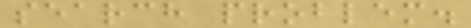search problem.
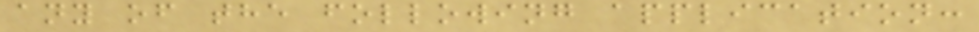any of the following application:
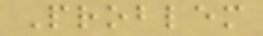Problem
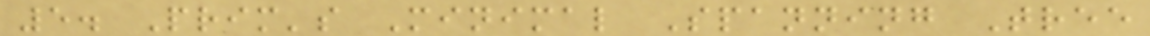5. Prim's Minimal Spanning Tree
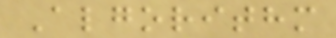Algorithm
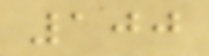100
